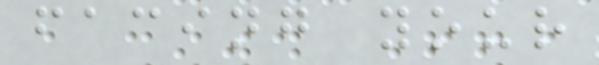facing your
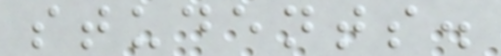students.
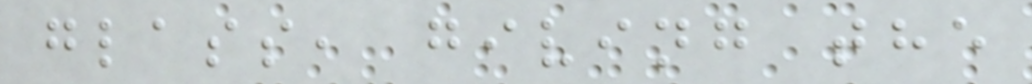glass, giving the
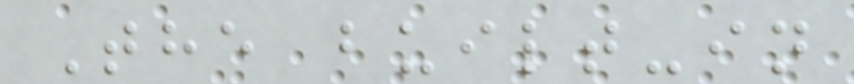The built-in
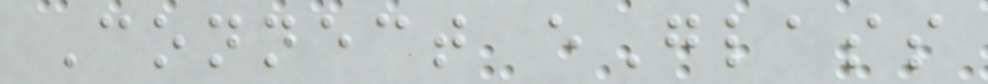Connect eGlass
